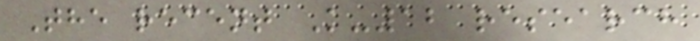The recent K-12 research
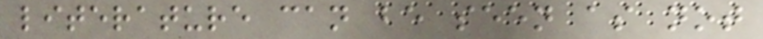literature can be seen as not
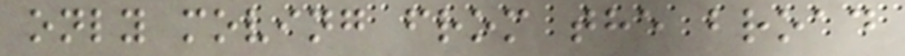only moving from the broad
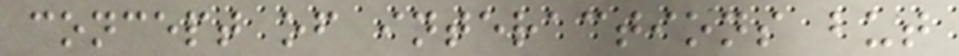concept of interactions but
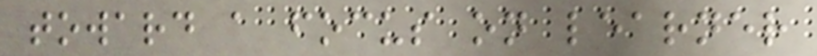toward a focus on learner
